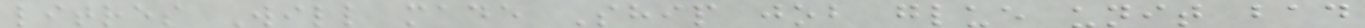litres Will made Ship job glue unit bad
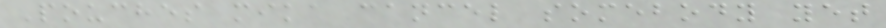Pouches mika cancel somebody yet
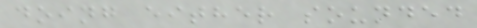doing either sounded
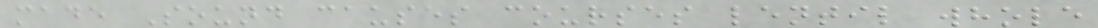made Sound causes courses lentil whole
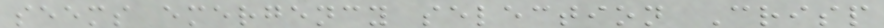seems emergency selection Crisp
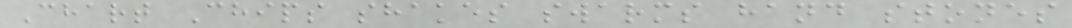Chart Chips shakes swarms hand stones
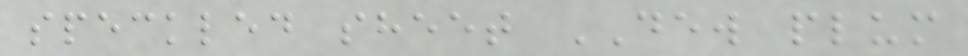speckled sheet DEW plum
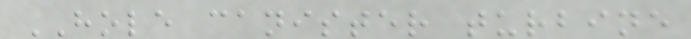HOLE canister turbine
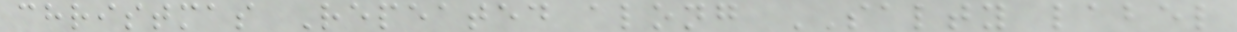christmas Repeated along SALTY label
